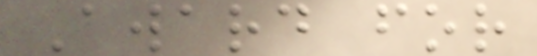Award for
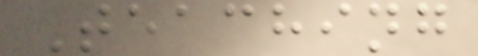Teaching
